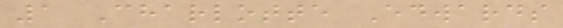1 Charlotte Edwards
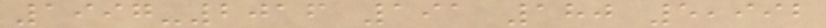1997-2016 191 180 5,992
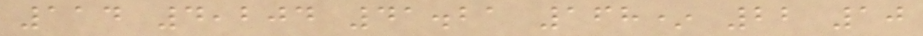114 4,204 41.21 168* 22 10
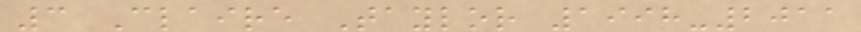3 Claire Taylor 1998-2011
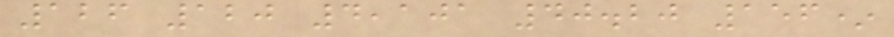126 120 4,101 40.20 156*
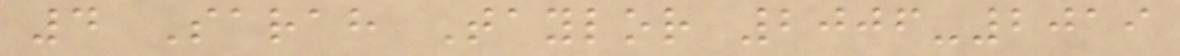4 Sarah Taylor 2006-2019
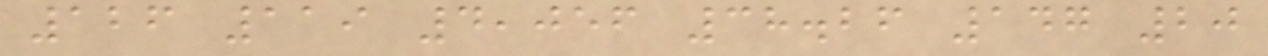126 119 4,056 38.26 147 20
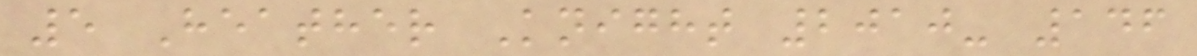5 Heather Knight 2010- 146
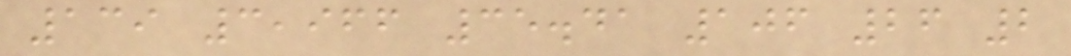139 3,966 35.41 106 26 2
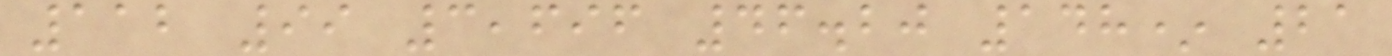112 99 3,696 46.20 148* 21
